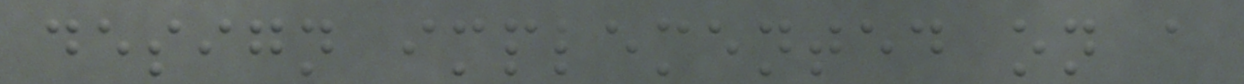design implemented on a
